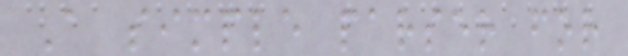A simple parser for
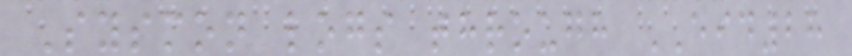Sysmon logs through EID28
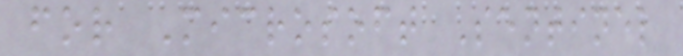for Microsoft Sentinel
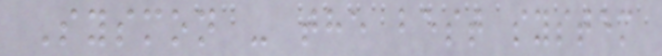Sysmon - the best system
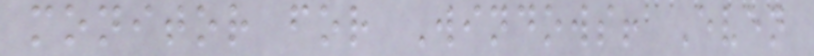monitor for Windows! Even
